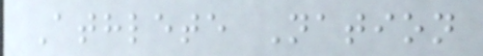Athlete Nation
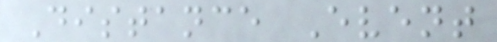Distance Event
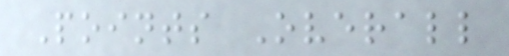Points Overall
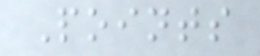Points
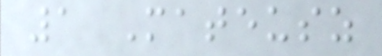1 Mateusz
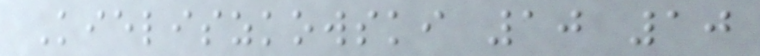Kieliszkowski 10 10
